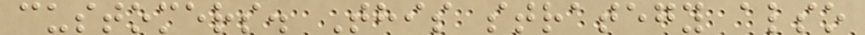customers. This strategy also
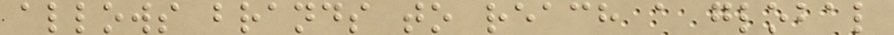allows brands to reach a global
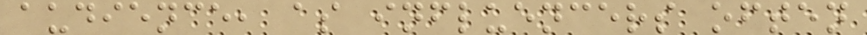audience, as influencers often
